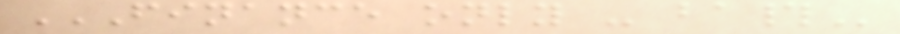FINANCE ONLY - BA#
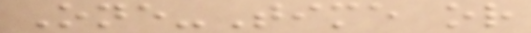One-Time or
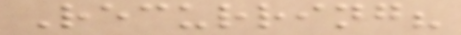Recurring?
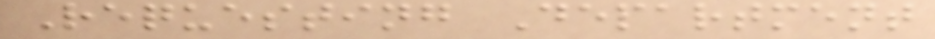Requesting Department
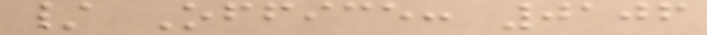/ Office: 0106
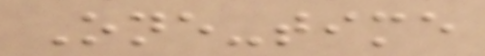One-time
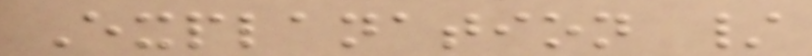Explanation /
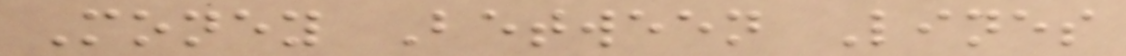Money Between Lines
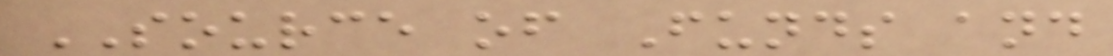SOURCE of Funds and
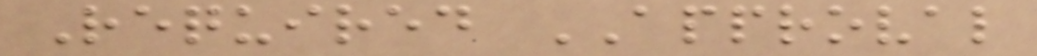Required APPROVAL
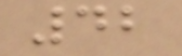42
